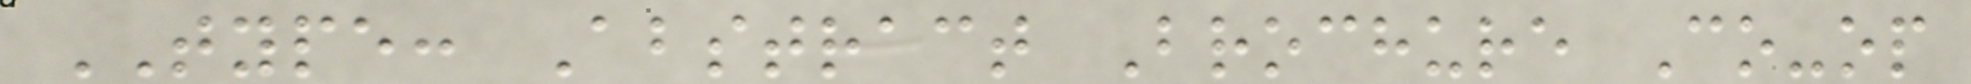TYPE: Abstract Brochure Co-op
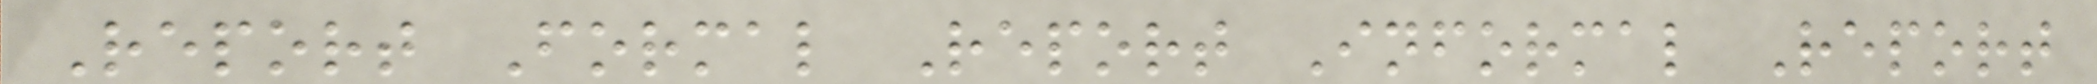Report Formal Report Informal Report
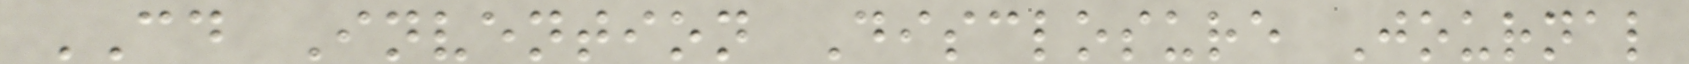CD Invention Disclosure Journal
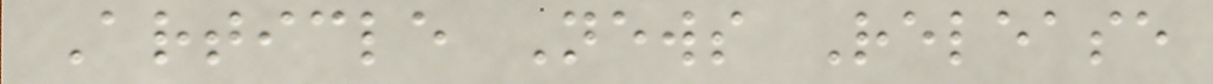Article News Release
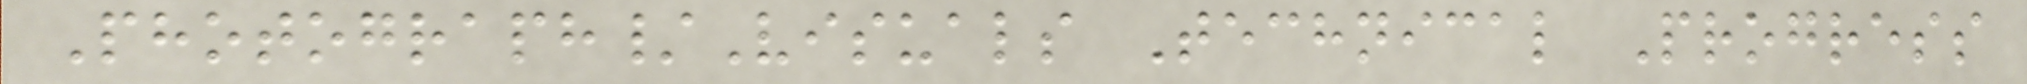Photograph/Visuals Technical Progress
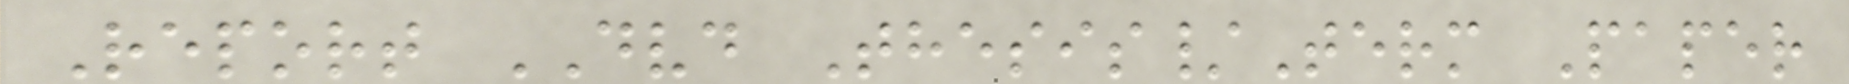Report DVD Thesis/Term Paper
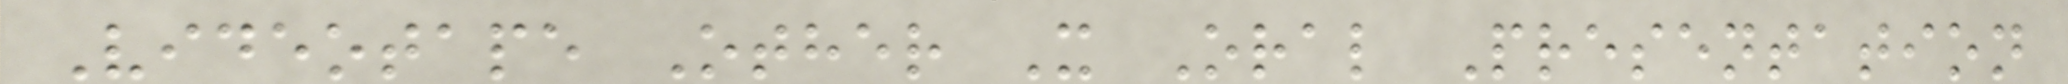Videotape Other X Oral Presentation
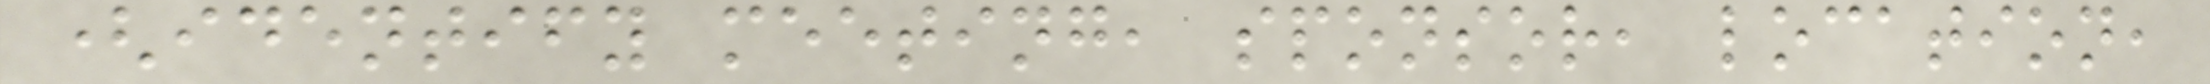(identify meeting, sponsor, location,
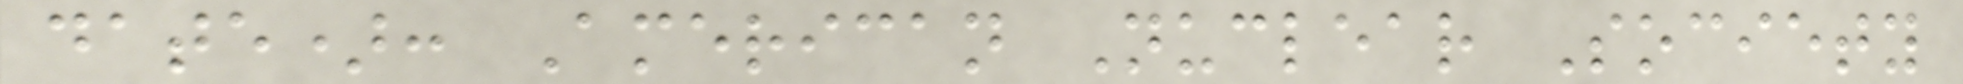date): American Nuclear Society
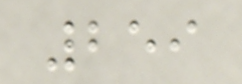259
